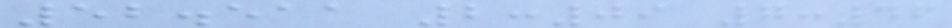52.511 2:09 7:46
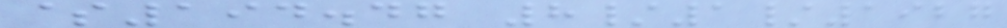$194.47 8/1/1927
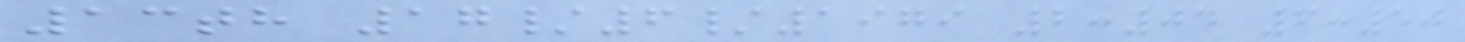13th 17/6/1979 2:04 6:50
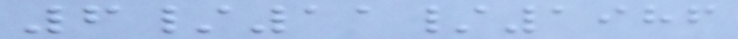6/11/1986
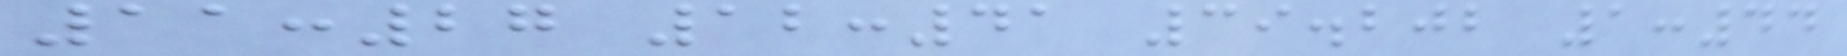11:27 12:41 39.202 1:44
